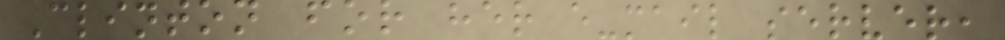Clinton for her e-mail server,
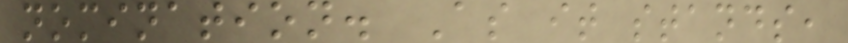nomination. As it stands,
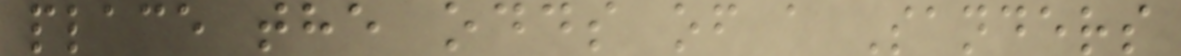place the odds of a Sanders
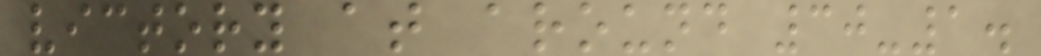victory at around 30-1.
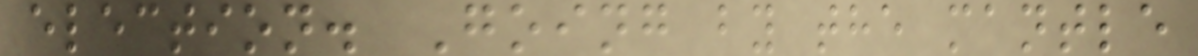election. Going by the mantle
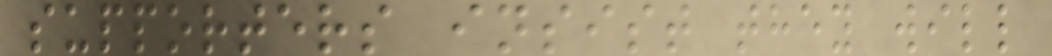supporters insist they will
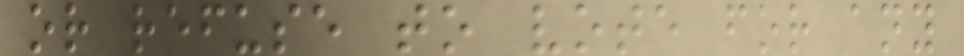or refuse to vote for any
